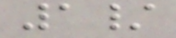1/
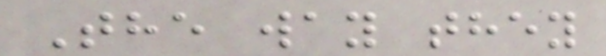The way they
